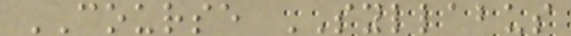COURSE SYLLABUS
